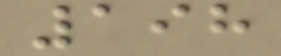198
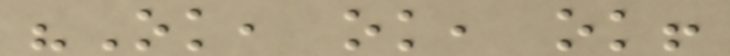"Ok, ok, ok!
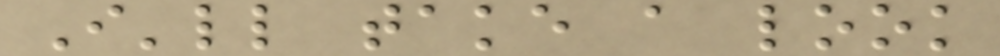I'll take a look
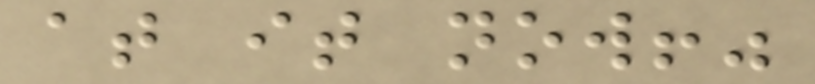at it now!"
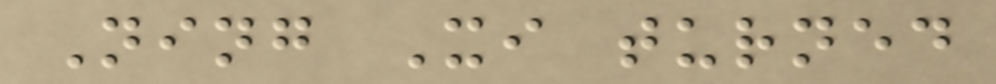Ning Xi turned
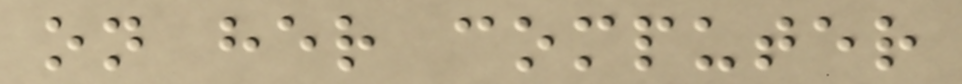on her computer
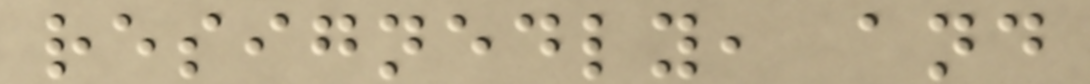resignedly, and
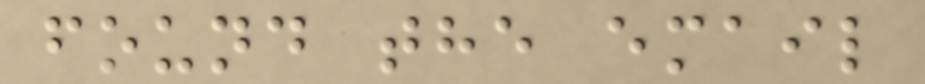found the email
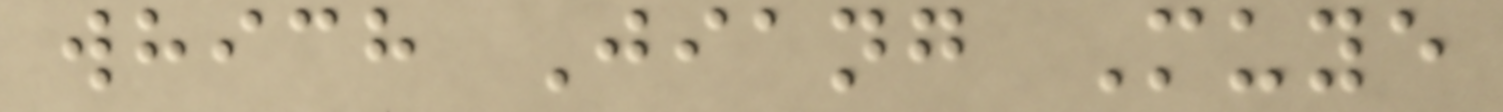which Jiang Muye
